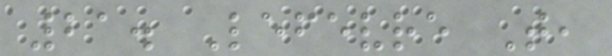21. Lefevre T,
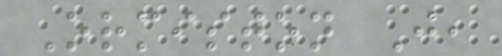Ormiston J,
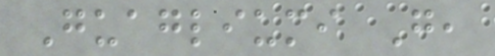Guagliumi G,
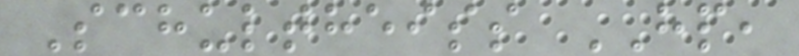Schultheiss HP,
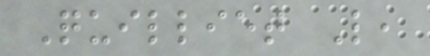Quilliet L,
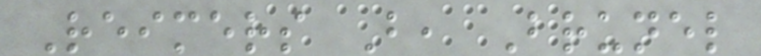Reimers B, Brunel
